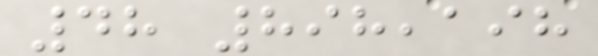48 898,198
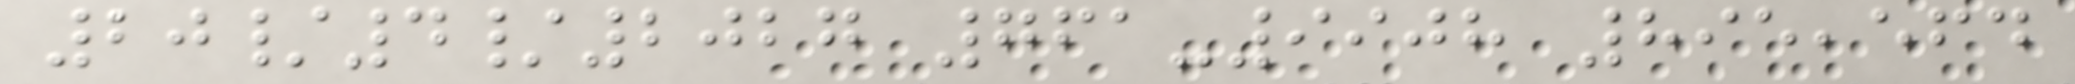20/4/2027 761-9908 895,564
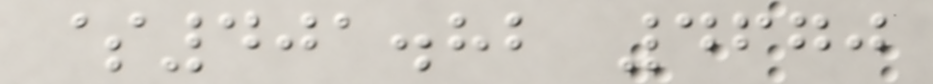$401.82 4670
